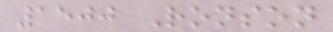1500 Ronson
